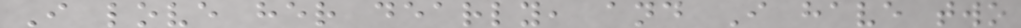I love her dearly, and I have two
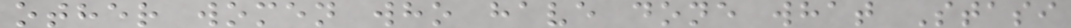other women who have done what Stasi
